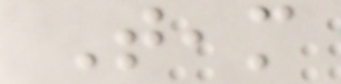Team
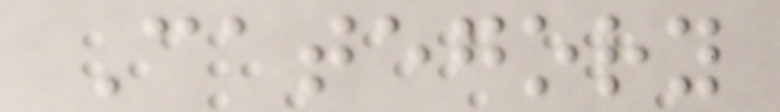Category
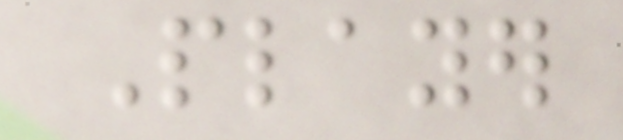Player
